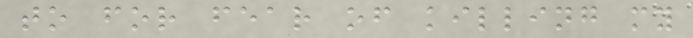to for fear of killing my
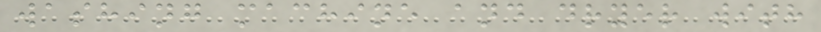washing machine and dryer with
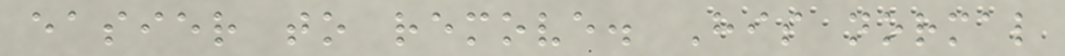easier to remove. His normal
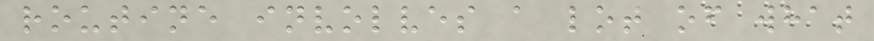routine involves a lot of what
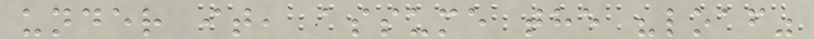under it, assume the "loaf"
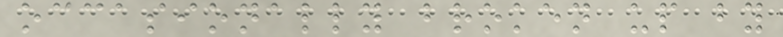occasionally broken up by
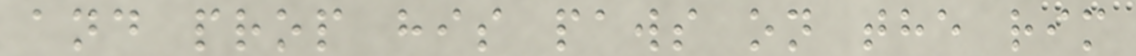and prop his paws on the rim
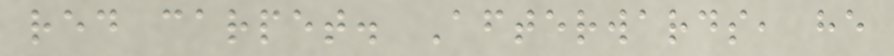red carpet. Afterwards, he
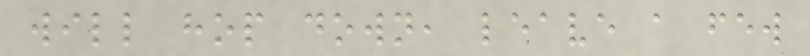will hop down, leave a few
